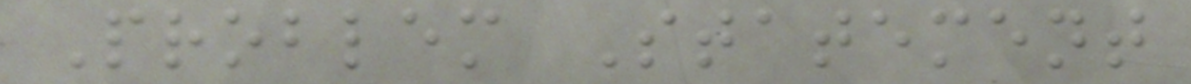Problem Statement
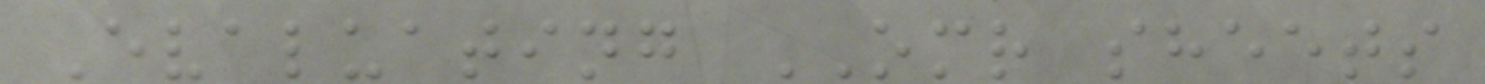Evaluating OMR sheets
